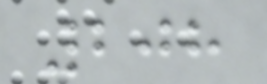208
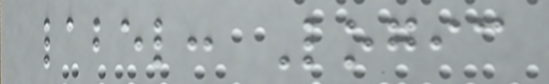label: Logic
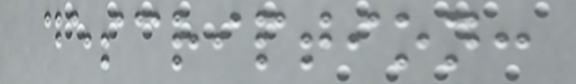description:
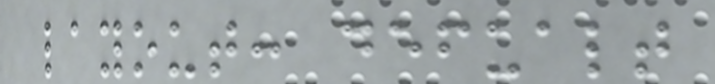layout: defualt
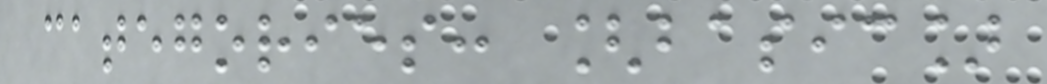categories: [basic]
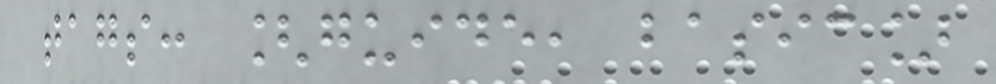tags: [guide, basic]
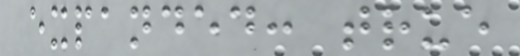expanded: true
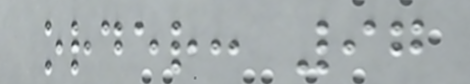order: 97
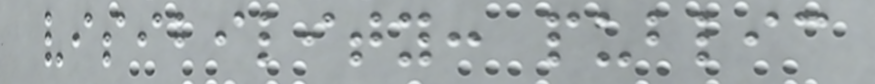visibility: public
